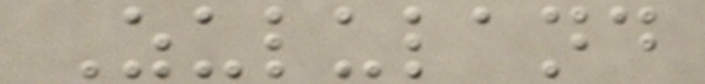Zululand
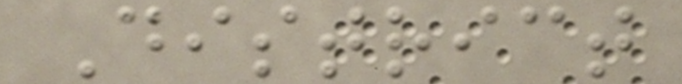District
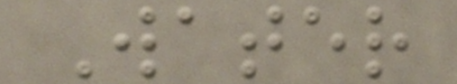Water
